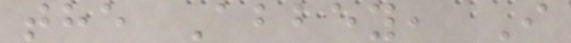the Abbey, I
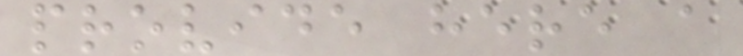provide here a
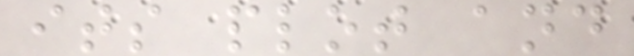its plot and
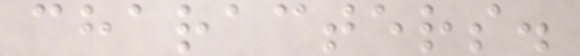characters.
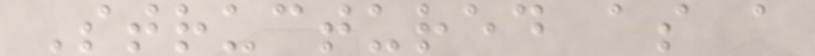Structured as a
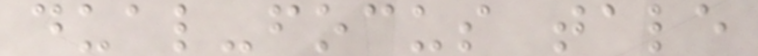dual-focus tale
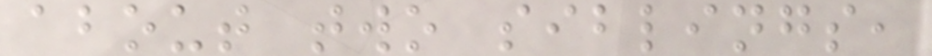about two siblings,
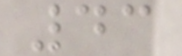43
